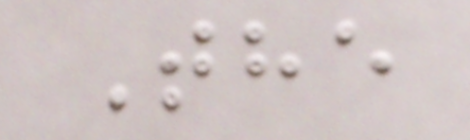The
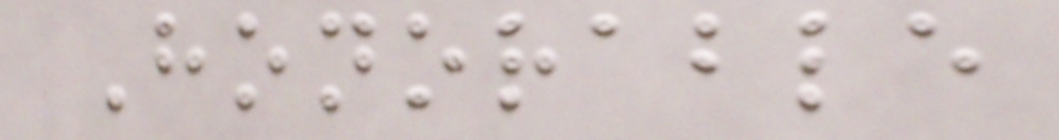Honorable
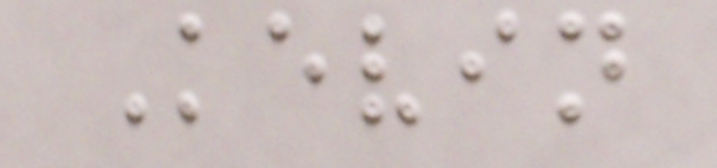Kevin
